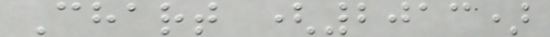Chart (2013)
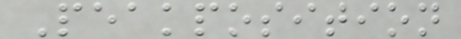Peakposition
